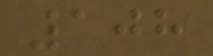108
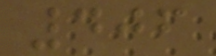406
